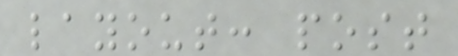layout: post
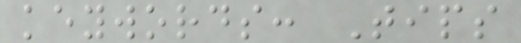keywords: Tips
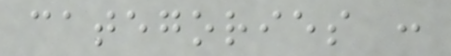categories :
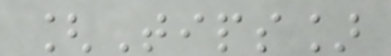[Tips]
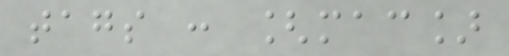tags : [mac]
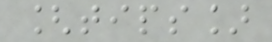[tips]
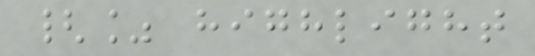{% highlight
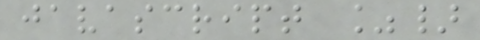javascript %}
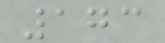173
